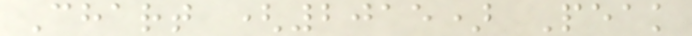Chart (2015) Peak
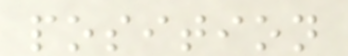position
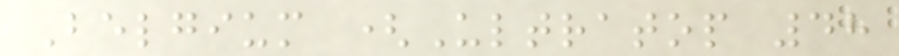Belgium (Ultratop 48
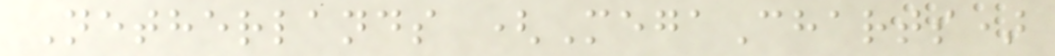Netherlands (MegaCharts)
